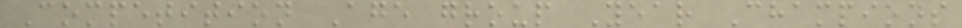Competition Age group Year Champions
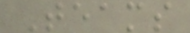Teams
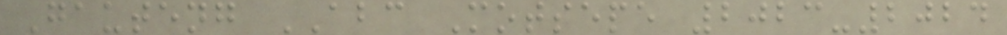Gauteng ABC Motsepe 2023-2024
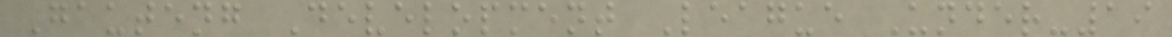Gauteng Development League Under-19
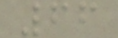66
